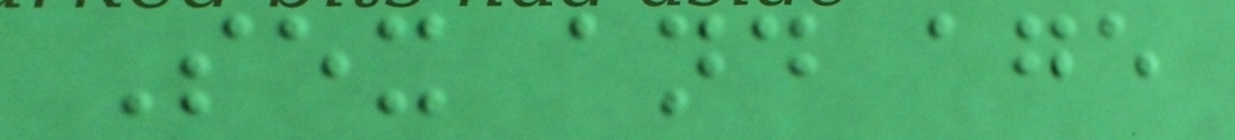Sex and age
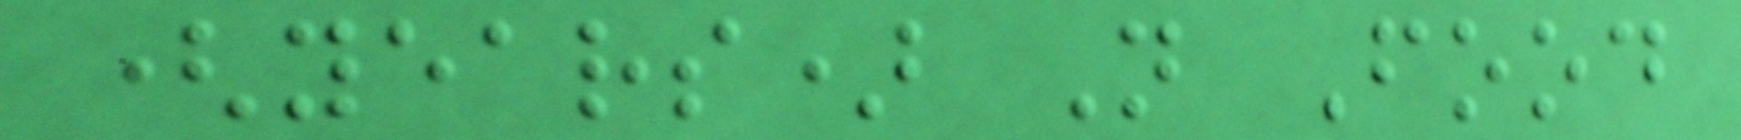(years) N Food
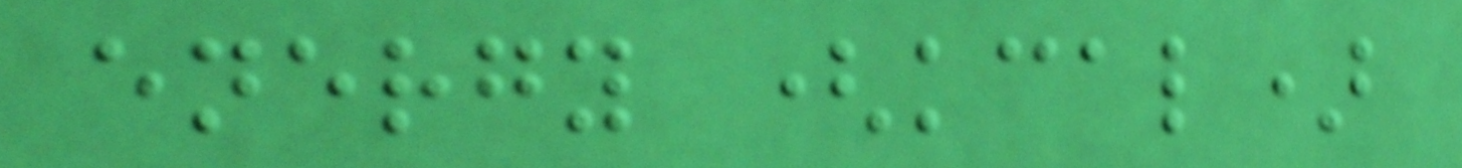energy (kcal)
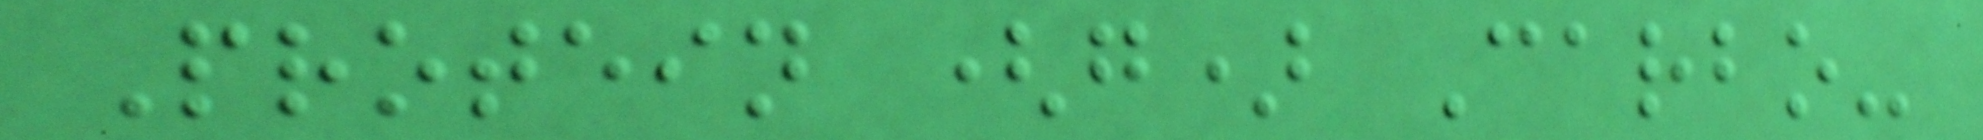Protein (g) Carbo-
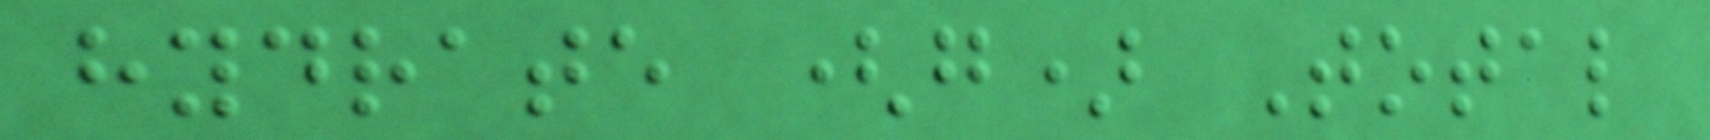hydrate (g) Total
